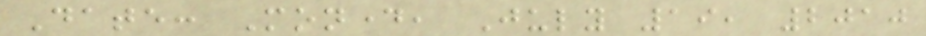Date: Monday, July 19, 2010
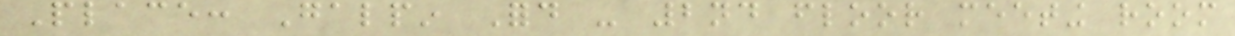Place: Galpin Ford - 2nd floor meeting room
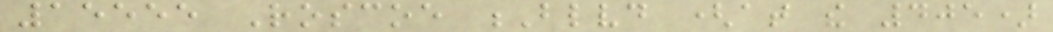15555 Roscoe Blvd (at the 405)
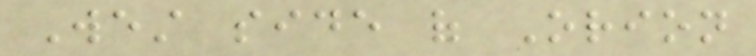West side of Orion
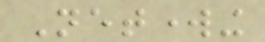Networking
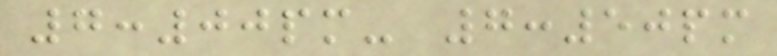7:00pm- 7:50pm
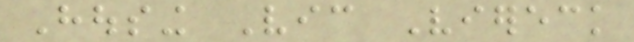Housing Vic Viereck
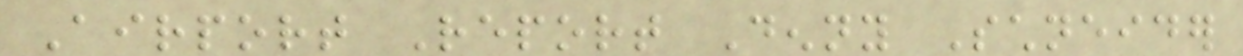Airport Report Denny Schneider
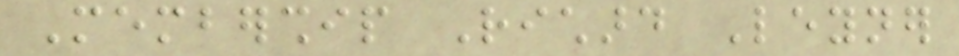Membership Richard Leyner
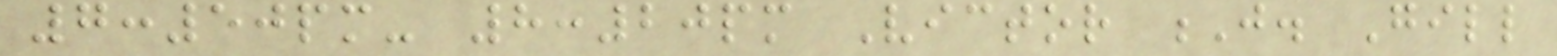7:50pm- 8:20pm Victor J. Gill
